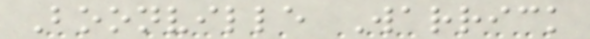Boonville Warrick
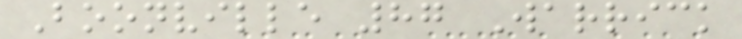Boonville 87 Warrick
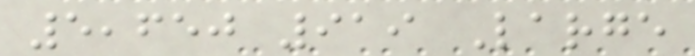5,650 919 Large
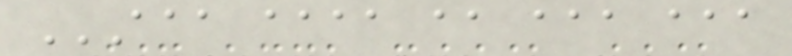AAA AAAA AA AAA AAA
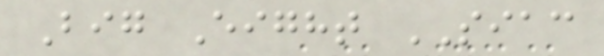Big Eight SIAC
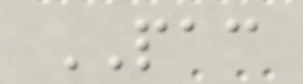PAC
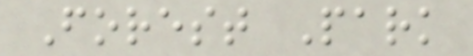Forest Park
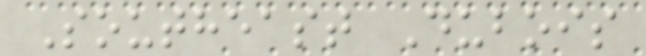Southeast Dubois
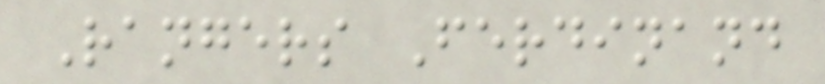Rangers Ferdinand
